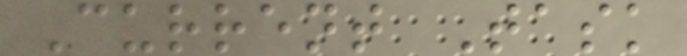Current Task
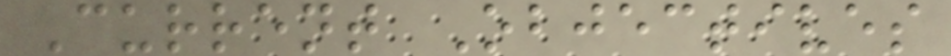Current Objectives
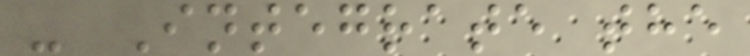- Integrate the
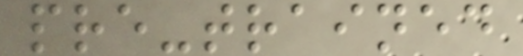pre-trained
